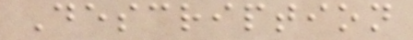Description
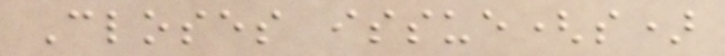Closes issue(s)
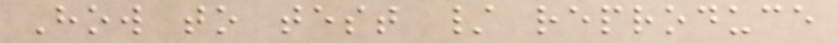How to test / reproduce
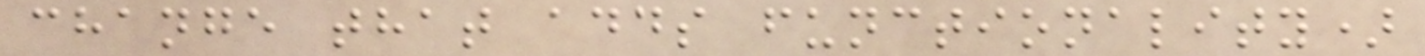change that adds functionality)
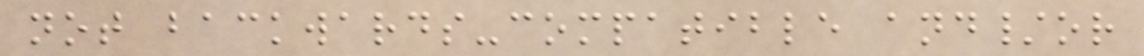not backwards-compatible and/or
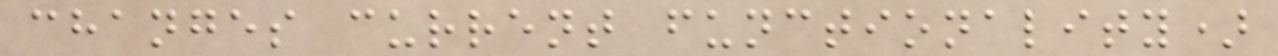changes current functionality)
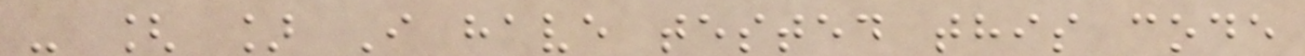- [ ] I have tested this code
